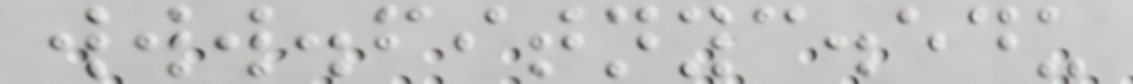www.fitnyc.edu
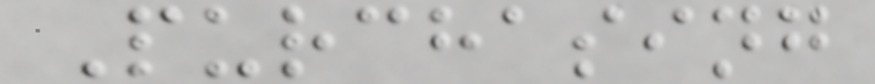Purchasing
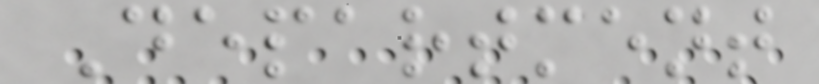Department
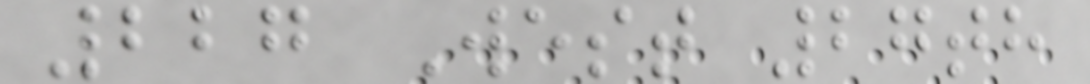227 West 27th
